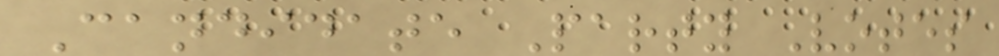Candidate Party Votes
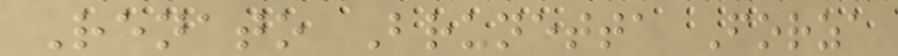Renato Brunetta Forza
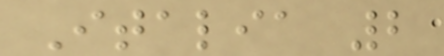Italia 2
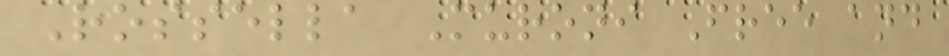Rossella Muroni Free and
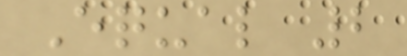Equal 2
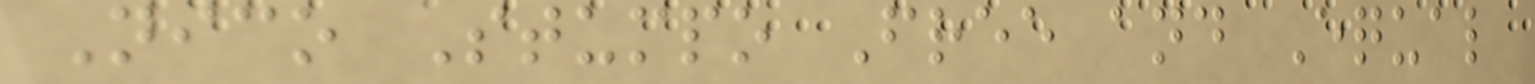Nico Stumpo Free and Equal
